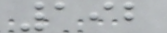192
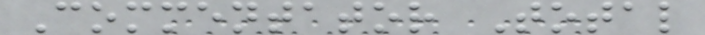Commentator Total
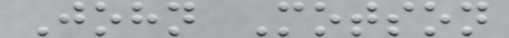John Motson
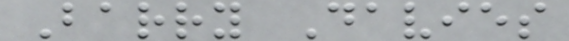Barry Davies
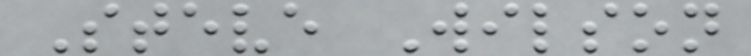Steve Wilson
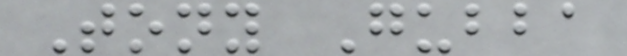Tony Gubba
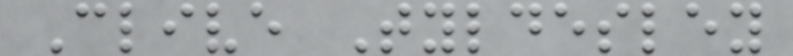Clive Tyldesley
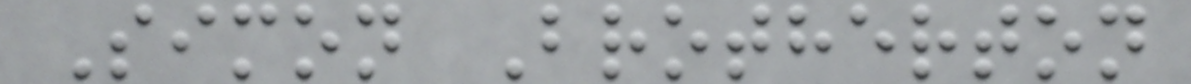Simon Brotherton
